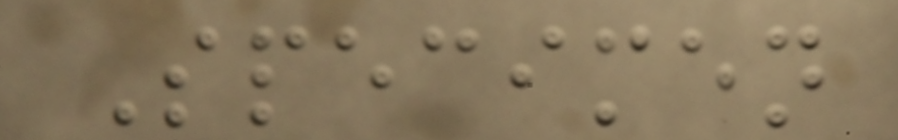Specimen
